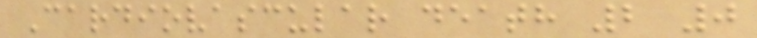Cardiovascular death 2 0
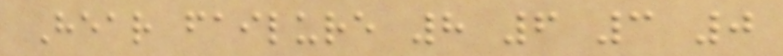Hear failure 8 6 3 0
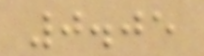0.05
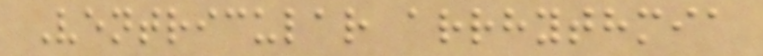Ventricular arrhythmia
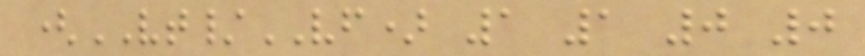(VT/VF) 1 1 0 0
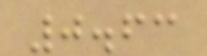0.63
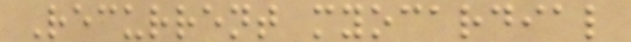Recurrent myocardial
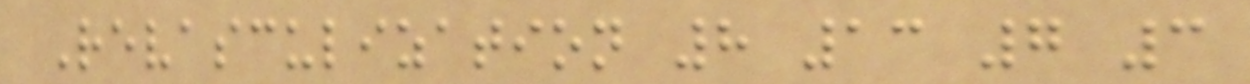Revasculization 8 13 7 3
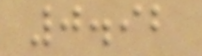0.92
